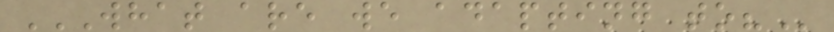WHAT ARE WE ADAPTING TO?
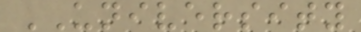UNIVERSITY
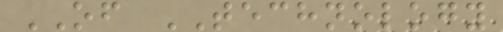OF TECHNOLOGY
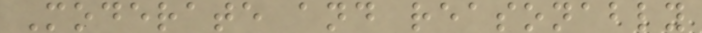Moderate and reasonably
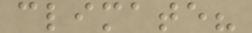climate?
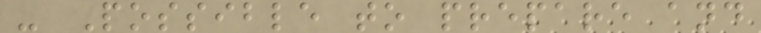- Possible to prepare and
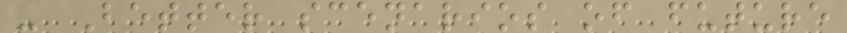- Better scenarios of future
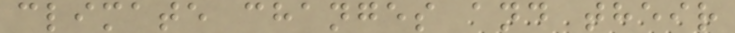climate changes and their
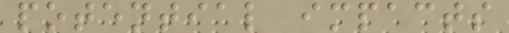potential impacts
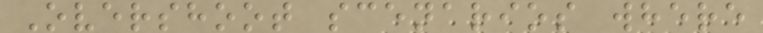Overshoot scenarios where
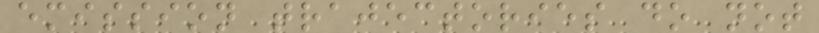emission trajectories do not
